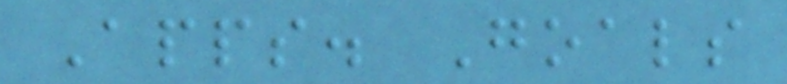Apps. Goals
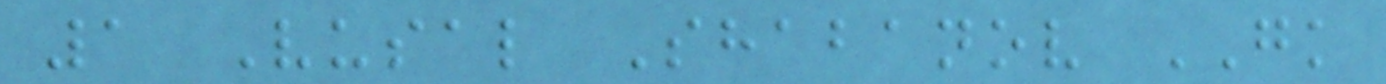1 Vusal Shabanov GK
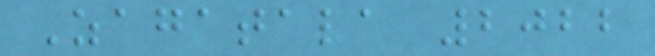Zagatala 2022
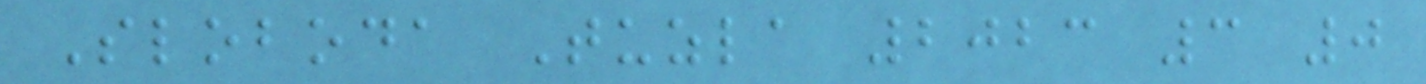Sloboda Tuzla 2023 3 0
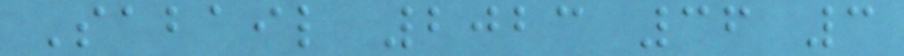Sabail 2023 36 3
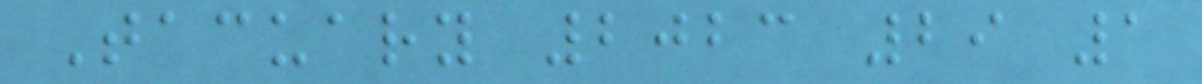Tacuary 2023 29 1
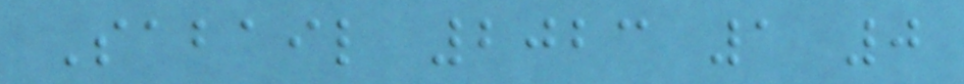Sabail 2023 1 0
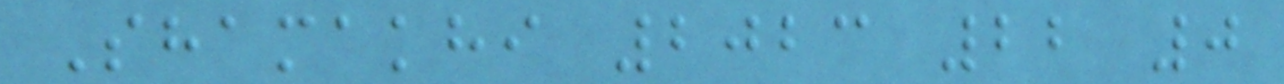Shamakhi 2023 22 0
